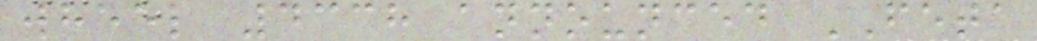wheel 4338 announced FETA
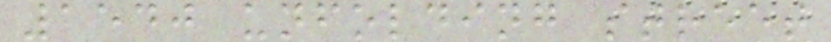1540 unfolding street
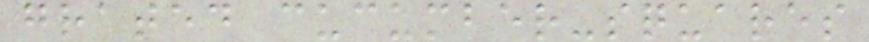grated cucumber-squares
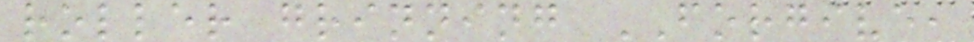roller grinning FORGIVE,
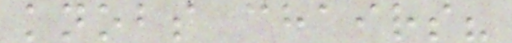knobs chairs?
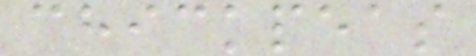chickpeas
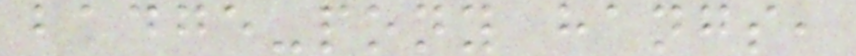badge-pony hangs,
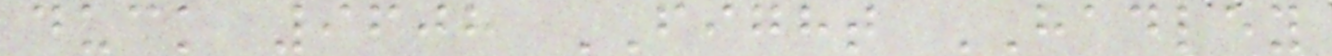duck 9608 FIGHT HADLEY
